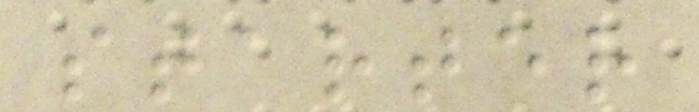starter
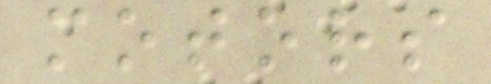motors
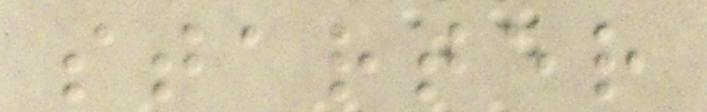starter
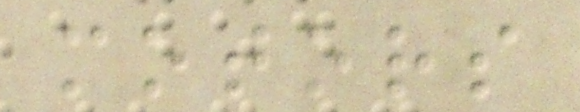motors
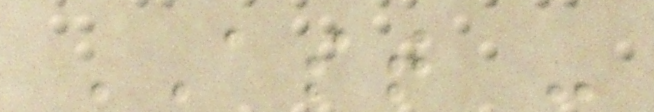AST -
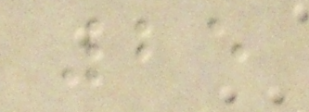25
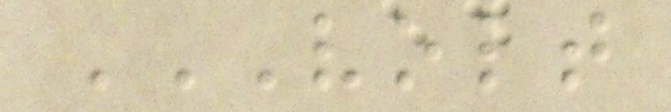VOLT
